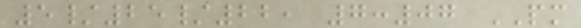5/25/22, 7:07 PM
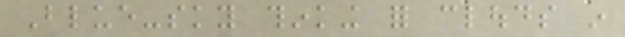Blue-sky thinking for clouds in
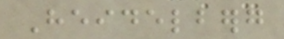Heidelberg
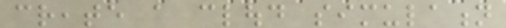create a cloud simulation
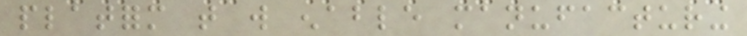platform that will enable manufacturing
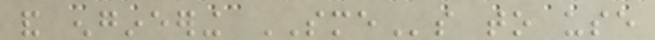and engineering SMEs to use
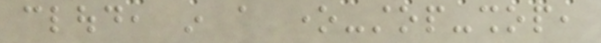cloud, in a one-stop-shop,
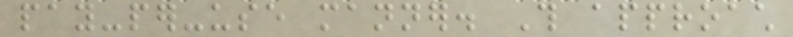pay-per-use manner. This approach
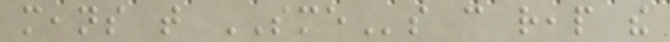means that SMEs can reap the
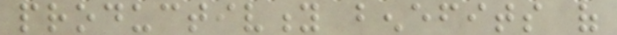productivity benefits of
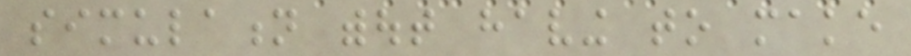simulation without having to make
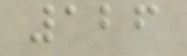126
